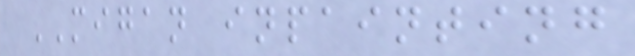MIGAN inpainting
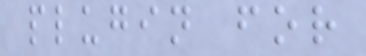plugin for
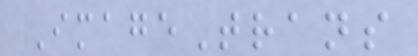ImageTrans
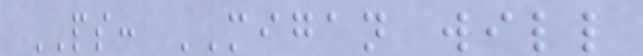PS: MIGAN will
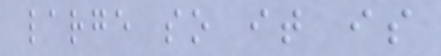large so it is
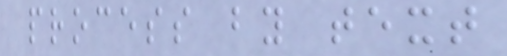process by text
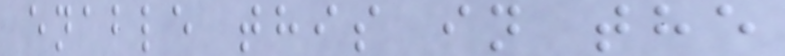enable this in the
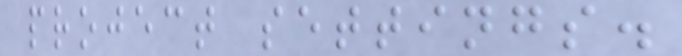project settings.
